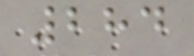284
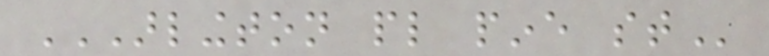ARLINGTON PL PINE ST
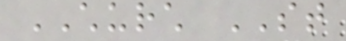CHURCH ST
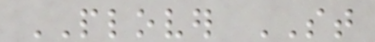PLOVER ST
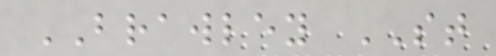BRAWLEY ST
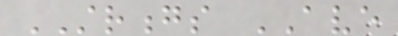STRONGS AVE
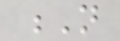N
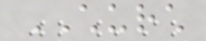CHURCH
